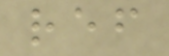ref
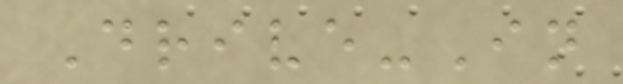Drive-In
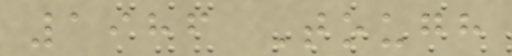1986 Tough
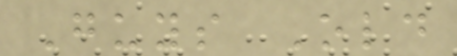Guys Old
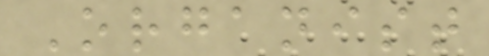Organist
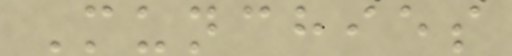Munchies
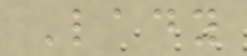Lady
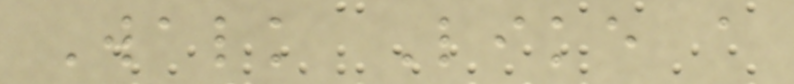Walk Like a
